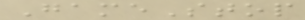GameStop
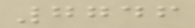7746
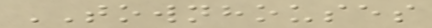TOWNHOUSES
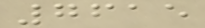7615
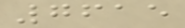7615
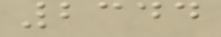2344
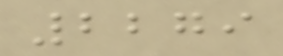2279
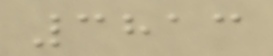3813
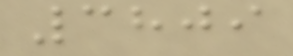3809
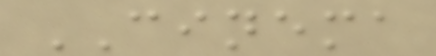CINEMA
